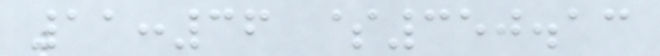11:36 $350.13
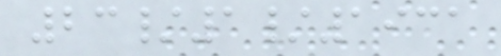23/1/1931
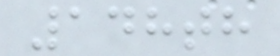148th
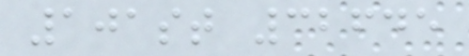101st 32645
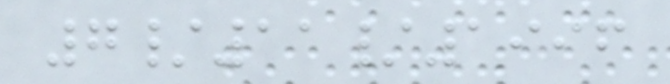7/11/1996
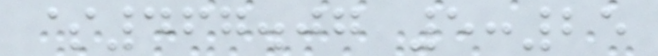$467.07 5:25
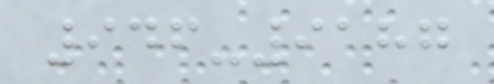946-9187
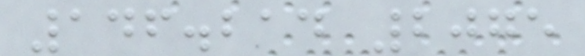146.214 2075
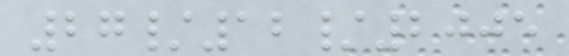27/12/2005
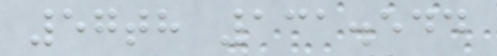57th 131.544
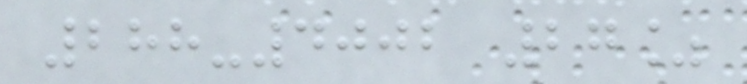288-4002 27%
